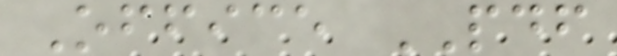Office PDF
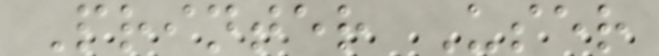Printer User
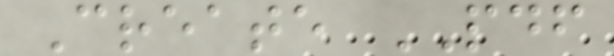Create PDF
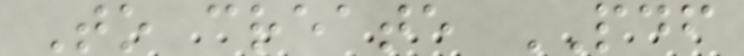To create PDF
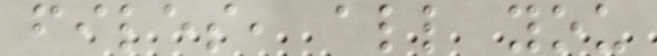files, all you
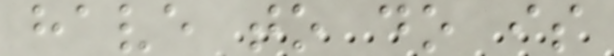have to do is
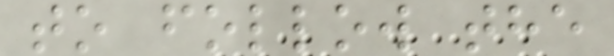to follow the
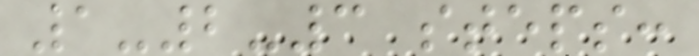1-2-3 steps:
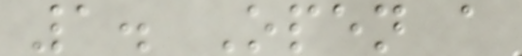1. Open a
